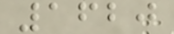1620
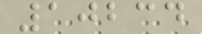10234
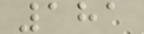181
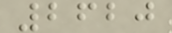2620
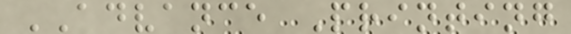ADVANCE Printing
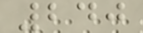240
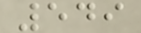549
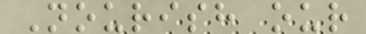Nourish our
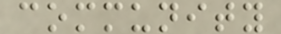community
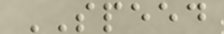SPEED
